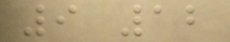9 12
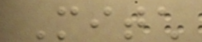Mitch
